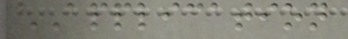APPLICATION
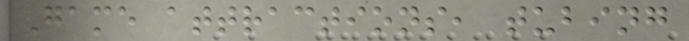Game attractions, tubing
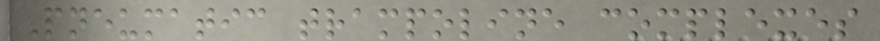Pneumatic trampoline complexes
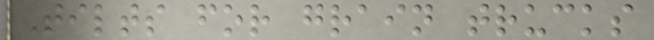Tilts for grain trucks
